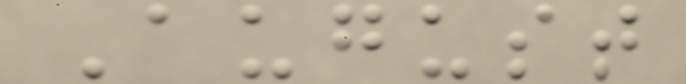August
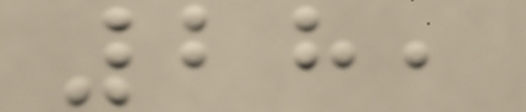28,
